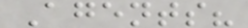Agents?
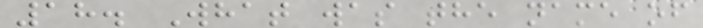18. What was the name of
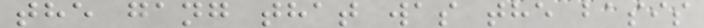the gang that was the basis
